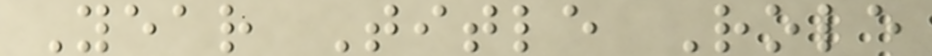Year Title Role
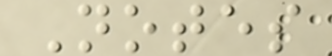Notes
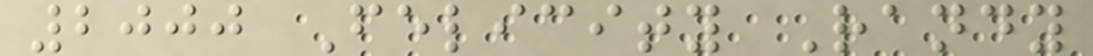2000 Felicity Randy
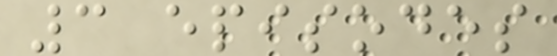3 episodes
